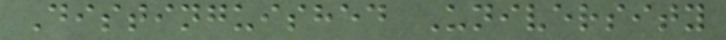Distinguished University
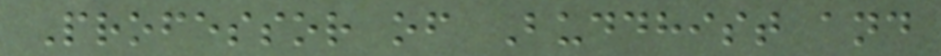Professor of Buddhist and
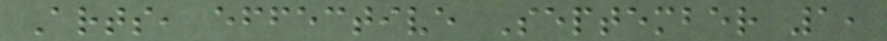Arts, effective September 1,
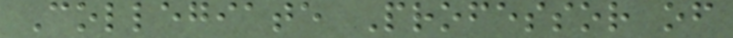Collegiate Professor of
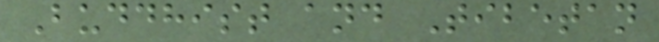Buddhist and Tibetan
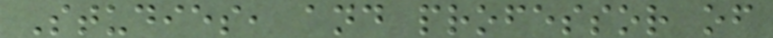Studies, and professor of
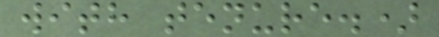with tenure.)
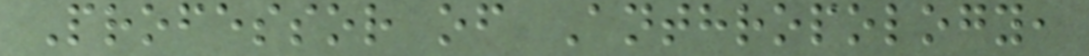Professor of Anthropology,
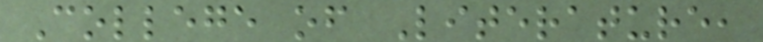College of Literature,
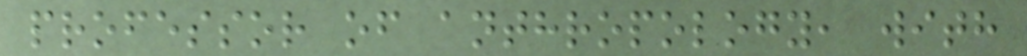professor of anthropology, with
